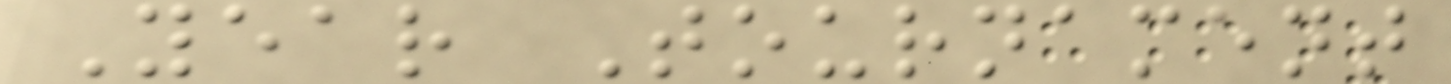Year Tournament
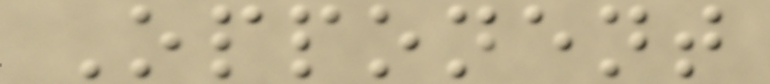Opponent
